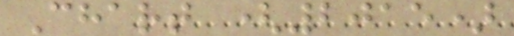Chart (2015)
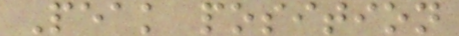Peak position
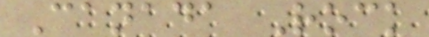Canada Rock
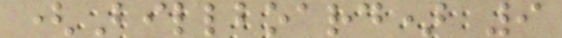(Billboard) 9
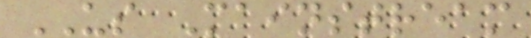US Mainstream
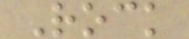Rock
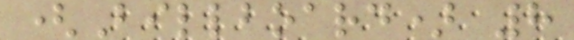(Billboard) 8
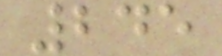245
